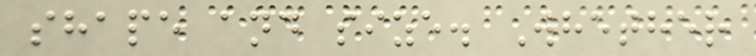shape and size. Whether
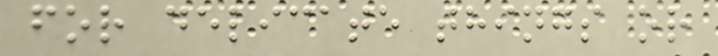for delicate things or
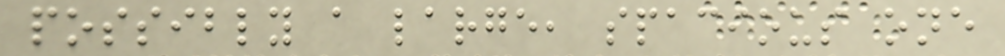possibly a large, spacious one
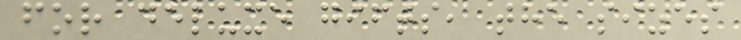for deluxe gifts, the sizes
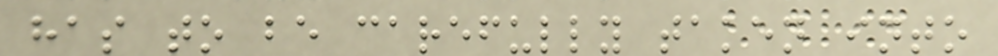has to be carefully taken into
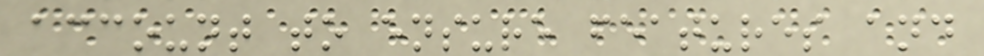account to ensure features and
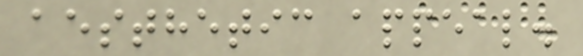aesthetic appeal.
